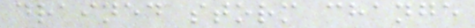drained storm change
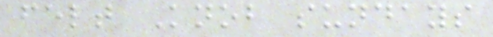felt Knob sundays
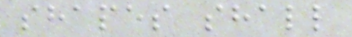shapes shall
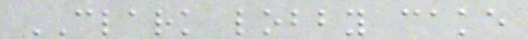CLARK lobby cake
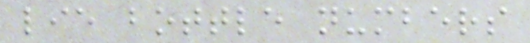lie bottle numbers
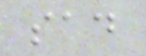sad
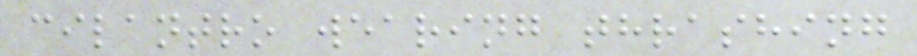cilantro wearing thrashing
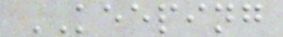KEEPING
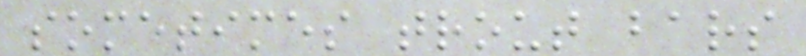sometimes trout bars
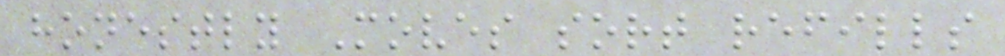honestly Moves sort refills
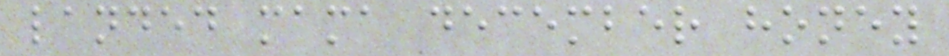landed mama december honey
